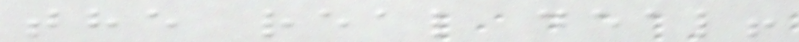the real deal!
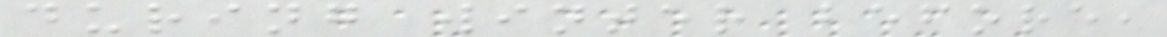during winter before,
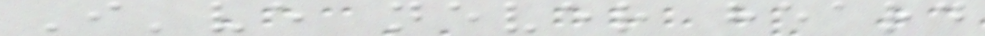I've never heard
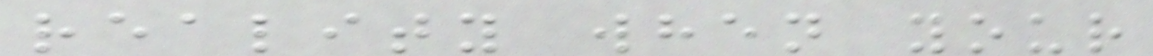reality when your
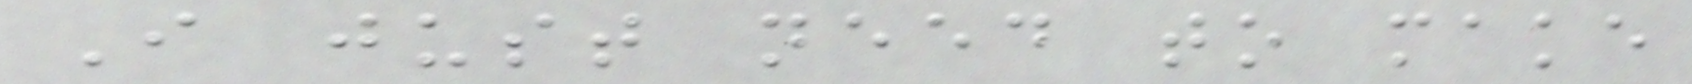I just need to make
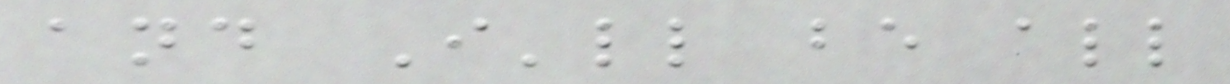and I'll be all
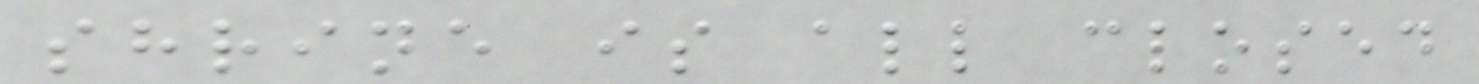shrine is all closed
